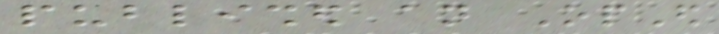published an OpEd
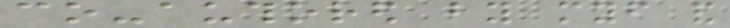co-authored by myself and
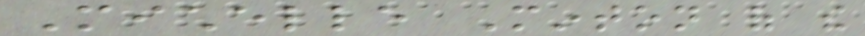Michelle Minton of the
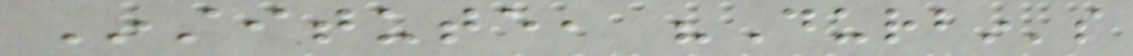Institute, "Durbin's
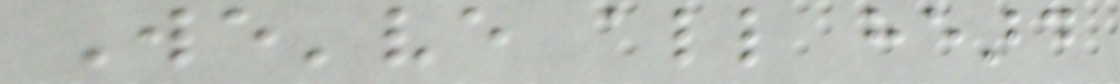We've all heard
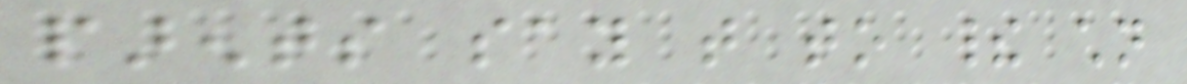parents say that to their children
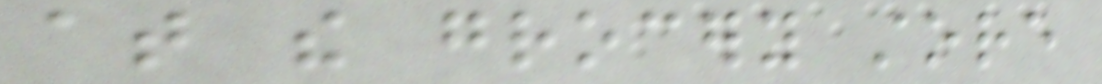at the grocery store
